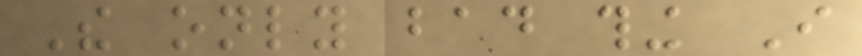The only bad thing I
